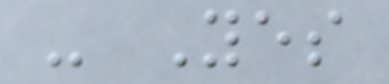- Yes
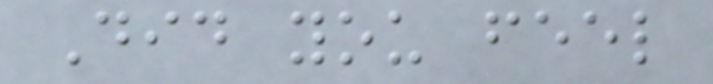Did you feel
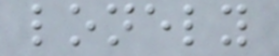lonely
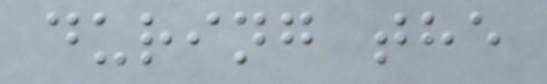during the
